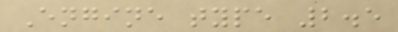Engine type 2.5
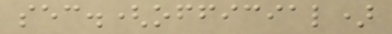sec.(official)
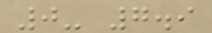0- 7.9
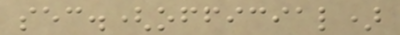sec.(official)
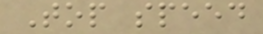Top speed
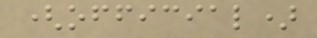(official)
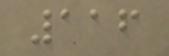116
